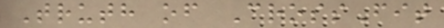Truth of CrossFit
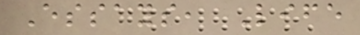Essays, Life
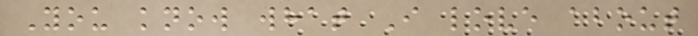You know what I love about
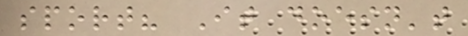sport? It doesn't
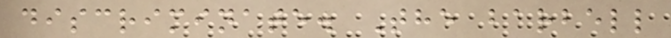discriminate. The barbell
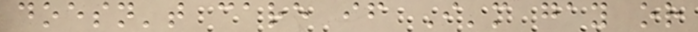doesn't care if I'm gay or
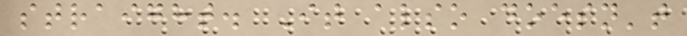straight. It also doesn't
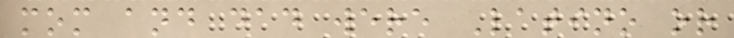mom and dad were Latino or
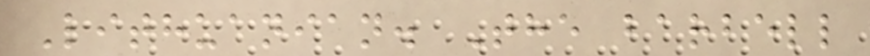Lithuanian. The barbell
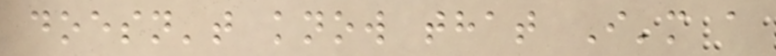doesn't know that I'm a
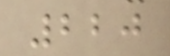220
